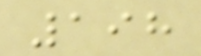198
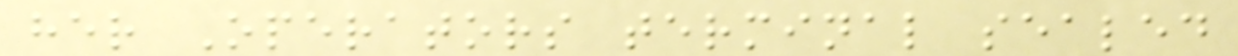her Operators terminal sealed
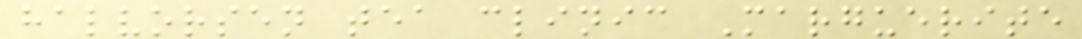halvorsen tea clinic Marguerite
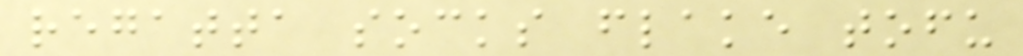regatta socks flake tofu
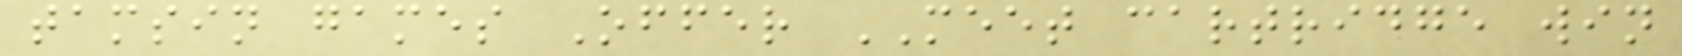tamsin games Offer MEET cartridge win
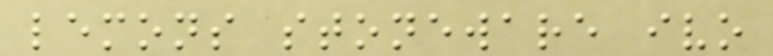lemons stoneware ivo
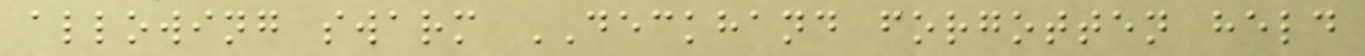allowing swarm DECKHAND forgotten held
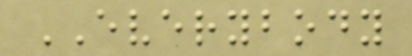EVERYBODY
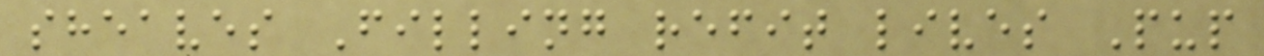sheaves Filling refit lives Pup
